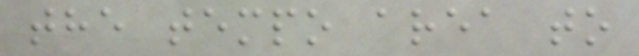the tempo area to
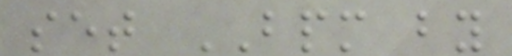set BPM by
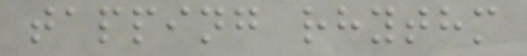tapping rhythm
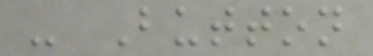- Button
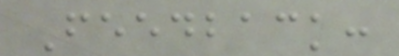Feedback:
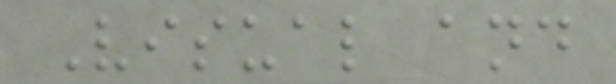Visual and
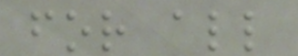for all
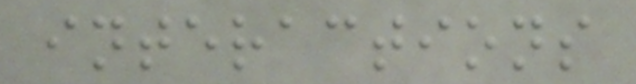interactions
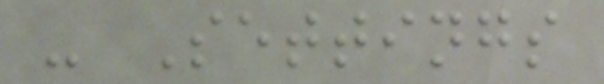- Settings
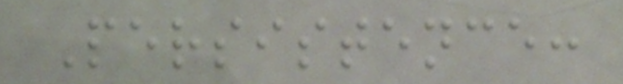Persistence:
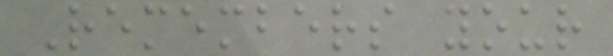Remembers your
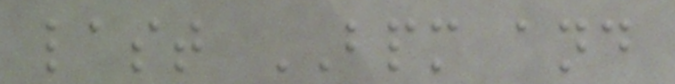last BPM and
